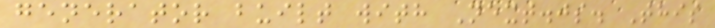generator built with Next.js. This
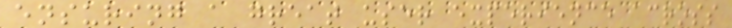ensuring a great user experience across
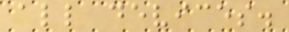all devices.
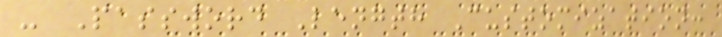- Password Length Customization:
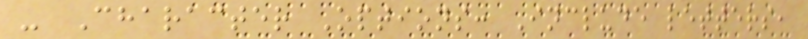- Character Options: Include letters,
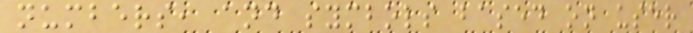numbers, and symbols based on user
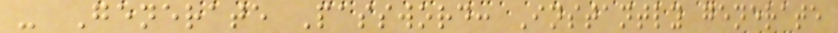- Generate Password: Instantly generate
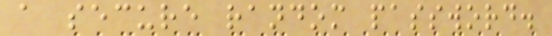a secure random password.
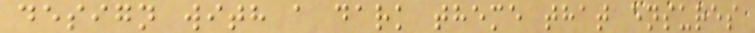design with a dark theme that ensures
